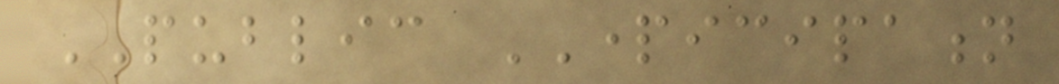PUBLIC PARTICIPATION
